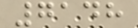7148
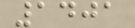1401
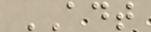ADT
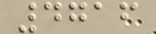4716
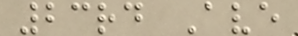23rd Ave
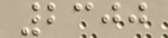2300
